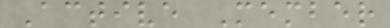Active Member
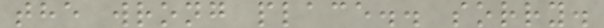the wrong place.. sorry.
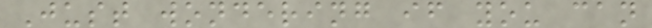Just wondering if you can
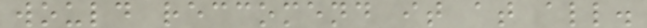would reccomend it at all.
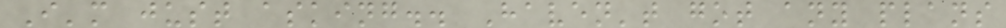I'm just asking.. Haven't got any plans
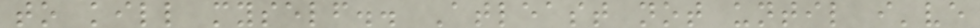to kill myself.. Atleast not until i've
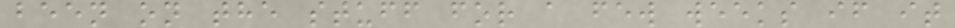been on the stuff for a few weeks if it
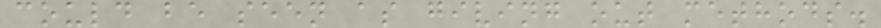could be seen as giving out methods.
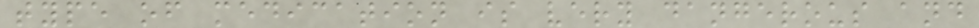type of medication is very dangerous and
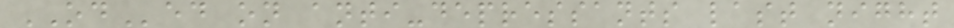ODed on anti-depressants last night
